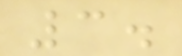3.
